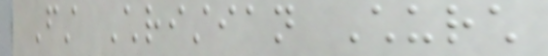First Christian Church
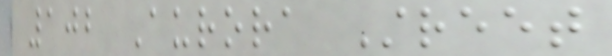102 Aurora Street
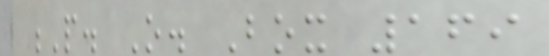P. O. Box 169
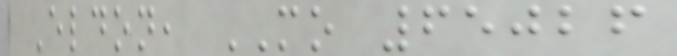Eldon, MO 65026
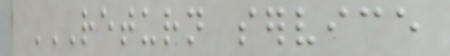RETURN SERVICE
